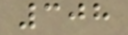308
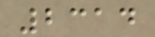2314
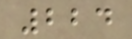224
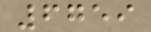6759
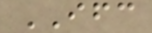IFC
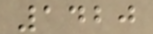1420
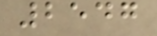2547
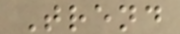Trend
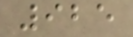925
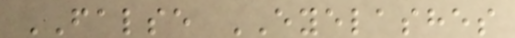FALSE EYELASHES
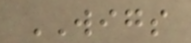WIGS
